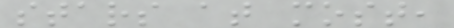stars at most,
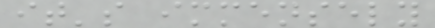it's immensely
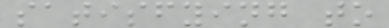satisfying to
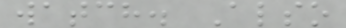watch. Also
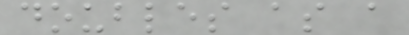doubles as a
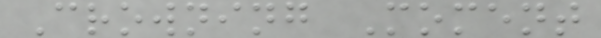Crowning Moment
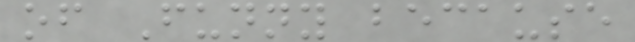of Funny because
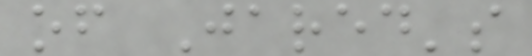of Jared's
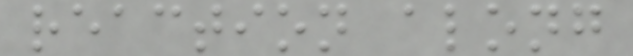reaction along
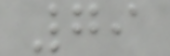79
